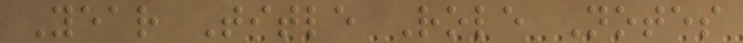Year Title Role Notes
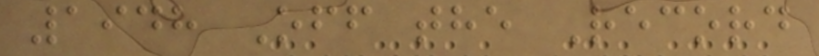1948 Off the Record
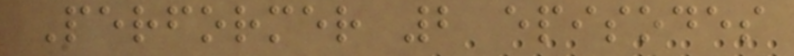Performer 2 episodes
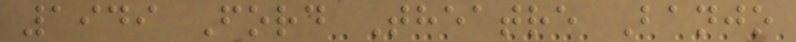1949 Ford Theatre Banjo
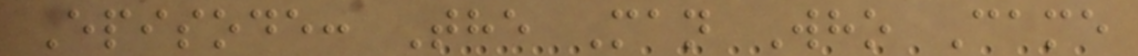Episode: The Man Who Came
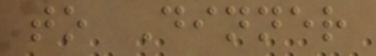to Dinner
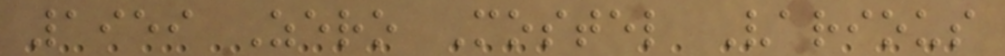1959 Zero Mostel Various
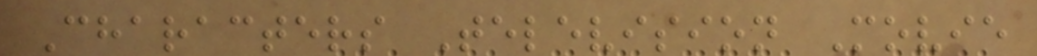Characters Television Movie
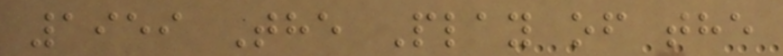1959 The Play of the
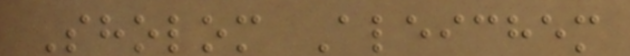Sholom Aleichem
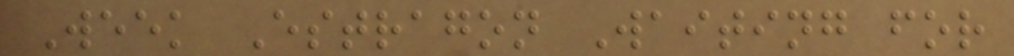Week Estragon Waiting for
